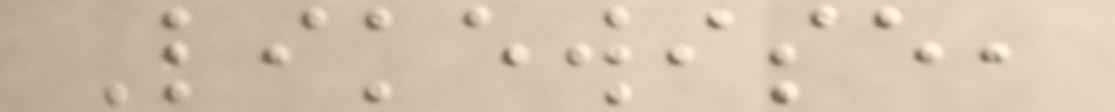Likewise,
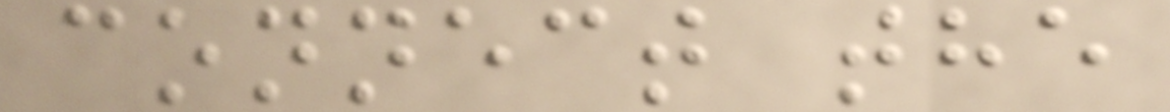connect the
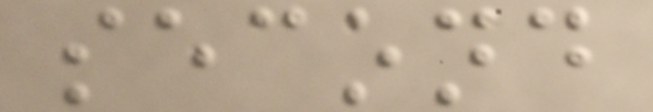second
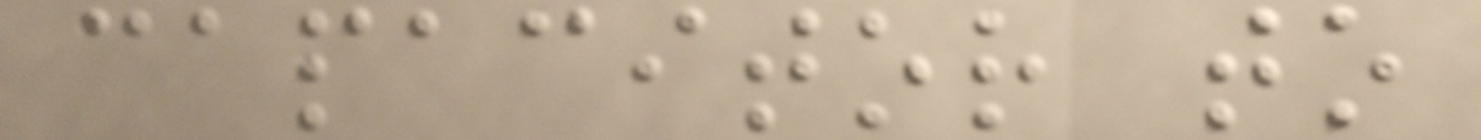capacitor to
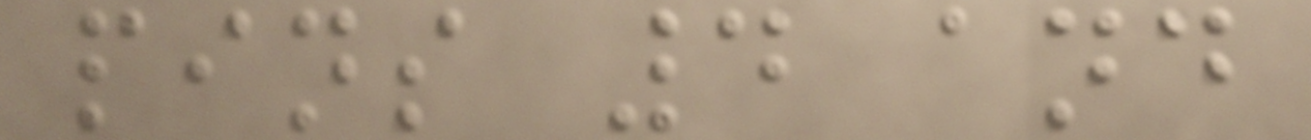pins 4 and
